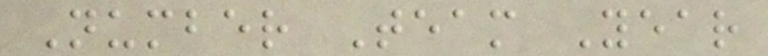Number Team Year
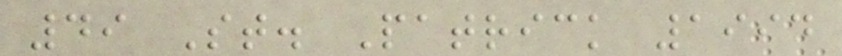49 St. Patrick 1994
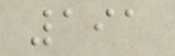191
